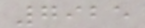7925
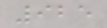925
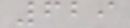629
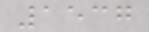1537
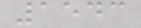1543
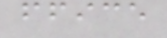ffice
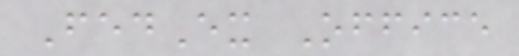FedEx Office
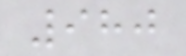980
